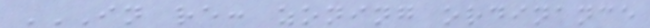IN RE: ZONING ORDINANCE
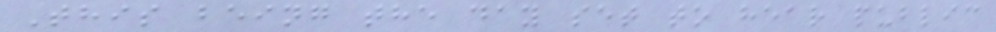This being the day set to hear public
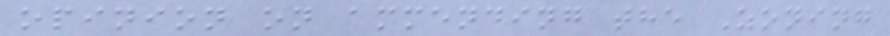opinion on ammending the Zoning
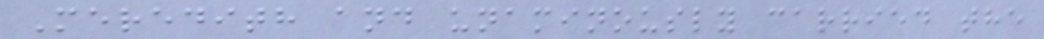Meredith and unaminously carried the
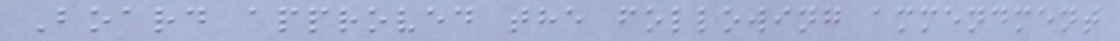Board approved the following ammendment
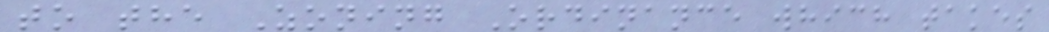to the Zoning Ordinance which takes
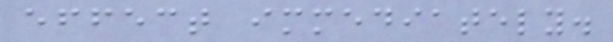effect immediately.
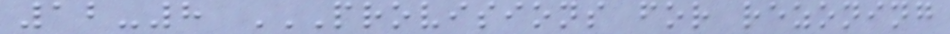12-8 PROVISIONS FOR REZONING
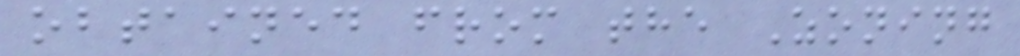obtained from the Zoning
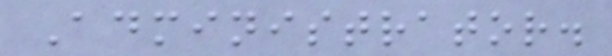Administrator.
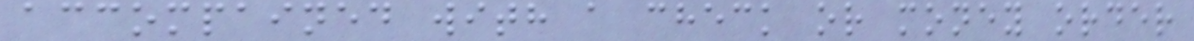accompained with a check or money order
